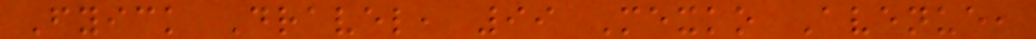Fyick Dravel, 99 Mexko Avenue,
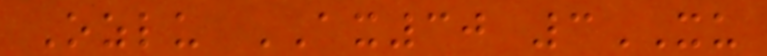Ozlu AX30 3XU
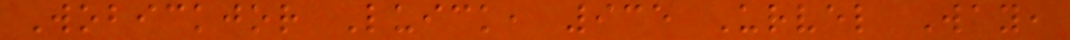Wobickjor Luick, 935 Urvel Way,
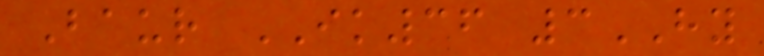Baur IK36 3HY
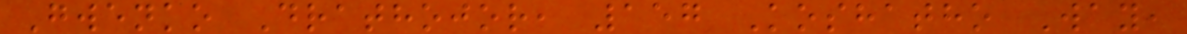Gwenko Drathojor, 157 Koshatho Way,
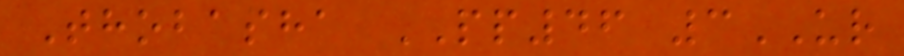Thobasha PP46 3UR
